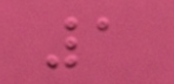1
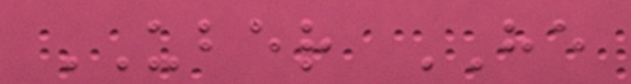UBER HE
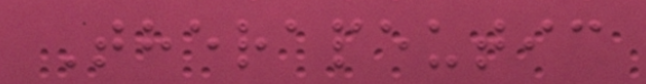Therapeutic
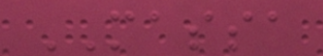MASSA
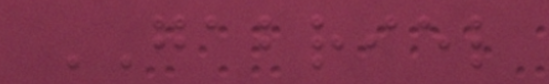GABRIEL
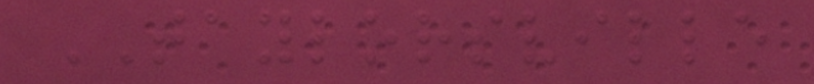TAYLORSVILLE
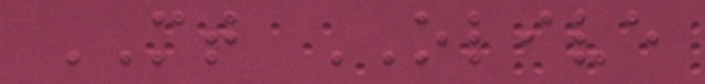MT OLIVE
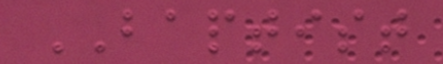BAPTIST
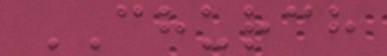CHURCH
